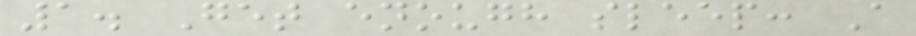1. Get enough sleep: A
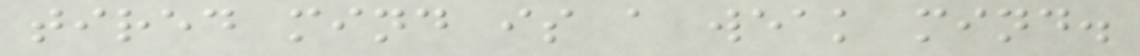tired mind is a weak mind.
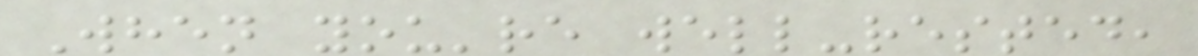When you're well-rested,
